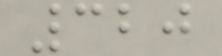320
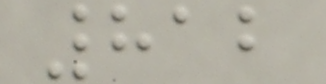812
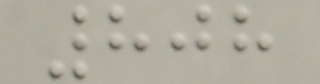808
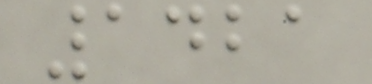1421
